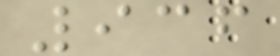936
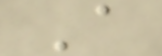A
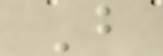B
